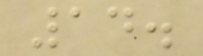14.
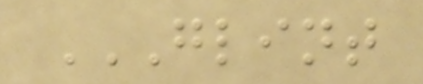GLINT
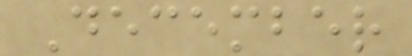December
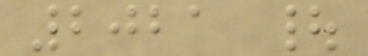2021 |
